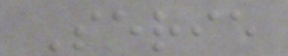Serie
